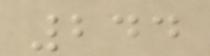244
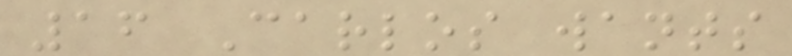16 Carlos wants
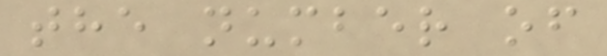the number of
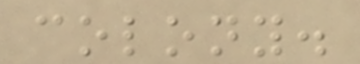colony.
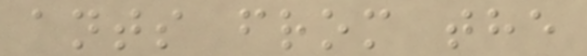ants from the
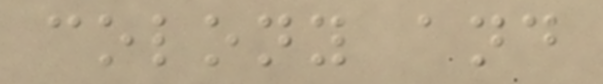colony and
